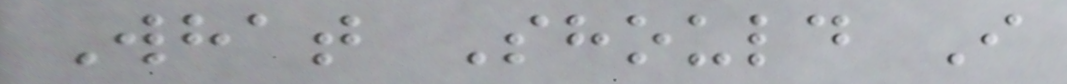What Should I
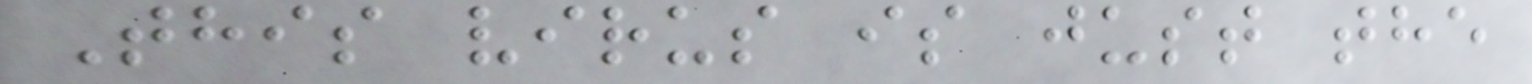This virus is just the
